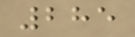285
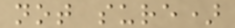not sure)
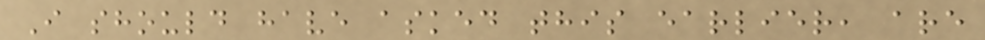I should have asked this earlier, are
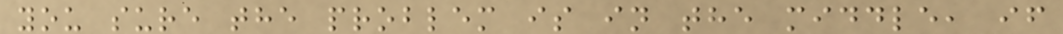you sure the problem is in the middle, if
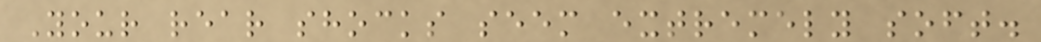Your rear shocks seem extremely soft.
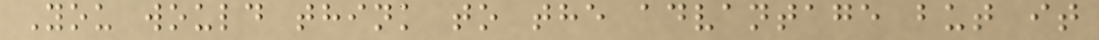You would think to the advantage but it
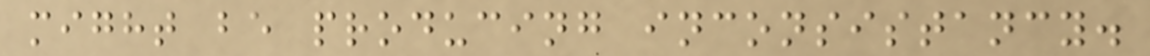might be producing inconsistancy.
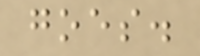goes.
